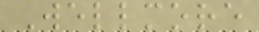Wellmore
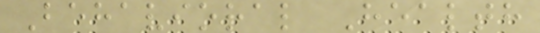Behavioral Health
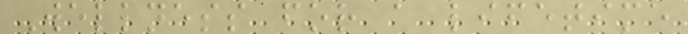Wellness for a lifetime
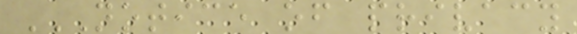NOTICE OF PRIVACY
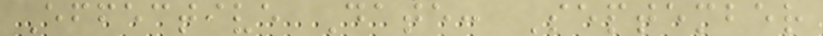Effective Date: September
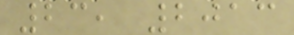23, 2013
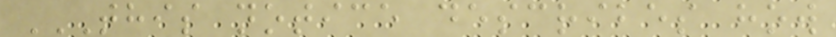THIS NOTICE DESCRIBES HOW
